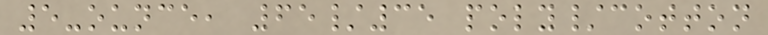5-ounce, 65/35 poly/cotton
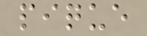pique
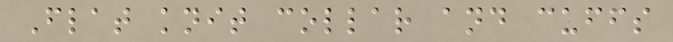Flat knit collar and cuffs
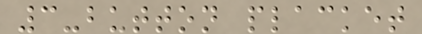3-button placket
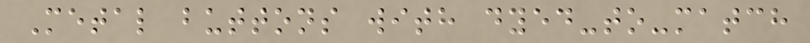Metal buttons with dyed-to-match
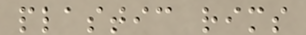plastic rims
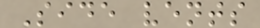Side vents
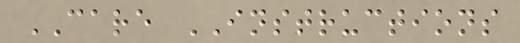CARE INSTRUCTIONS
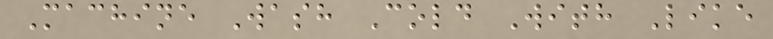Machine Wash Cold With Like
